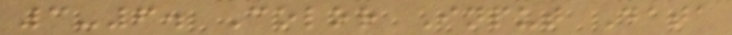3-6. Color Input Data
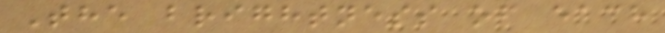The brightness of each
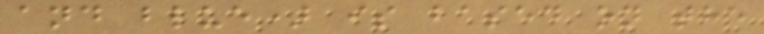and blue) is based on the
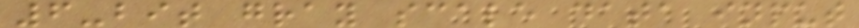6-bit gray scale data input
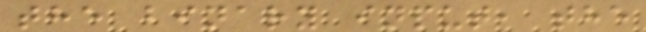the binary input, the
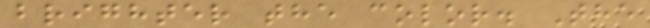brighter the color. The
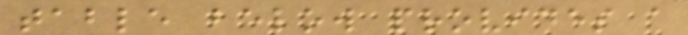table below provides a
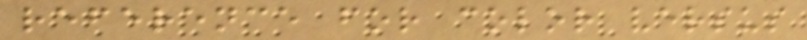reference for color versus
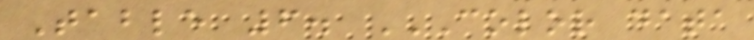Table 6. COLOR DATA
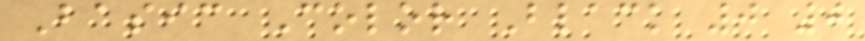Basic Color Black 0 0
